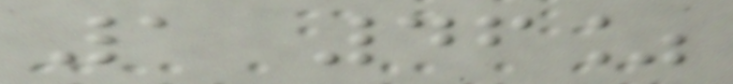1 46%
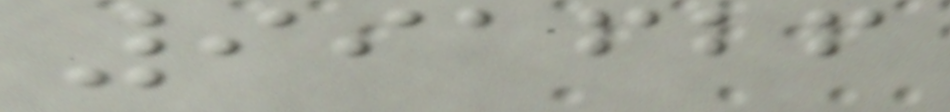991626
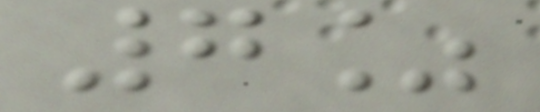7%
